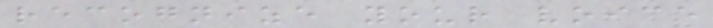recognize your voice
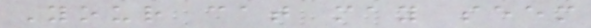Your cat may seem
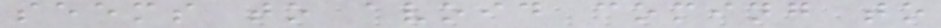seems to avoid coming to
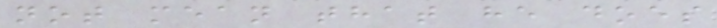not mean that he does
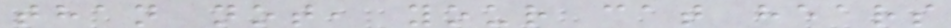than not, your cat hears
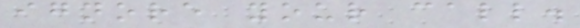ignore your call.
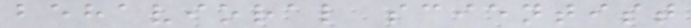behavioral scientist
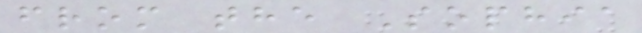from the Sophia
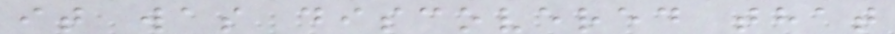it was discovered that
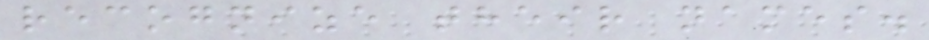recognize their names.
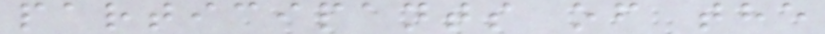participants of the
